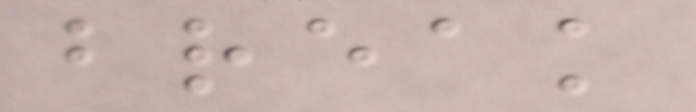break
